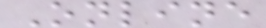Online
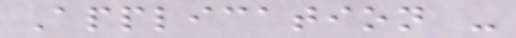Application -
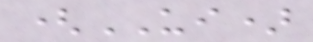(UI)
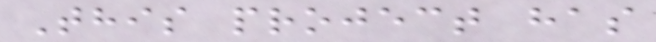This project has
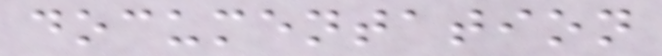documentation
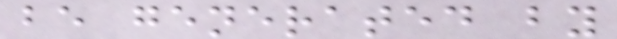be generated by
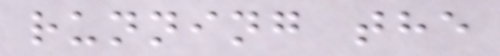running the
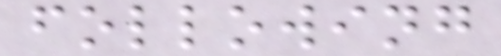following
